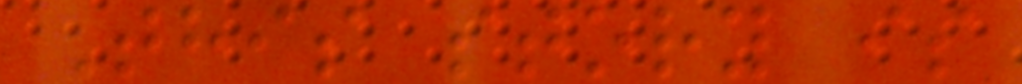This story is
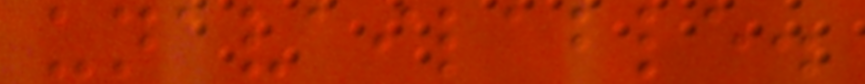unavailable.
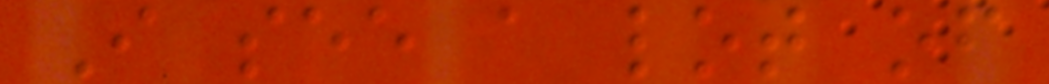I see a lot of
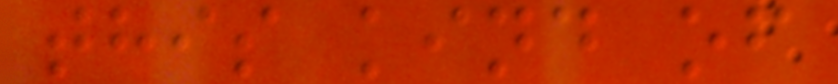this kind of
